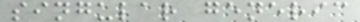singular generic
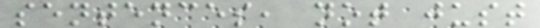sentences, not just
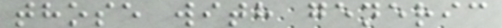those with generic
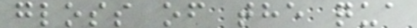gloss of the qua
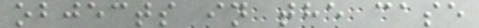objects in the case
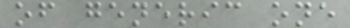of generic one
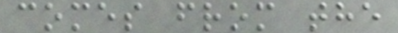comes from the
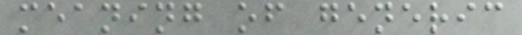meaning of generic
